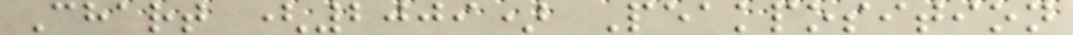Chart (2009) Peakposition
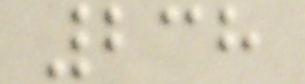238
